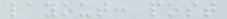layout: post
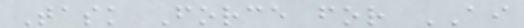Task Force for AI
